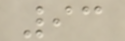93
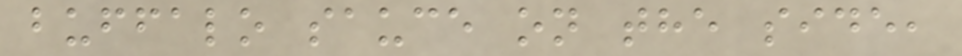buffalo sauce on the side,
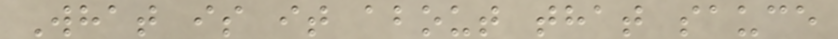What is it about that sauce
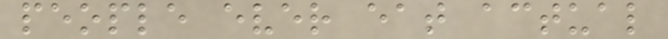people ever eat actual
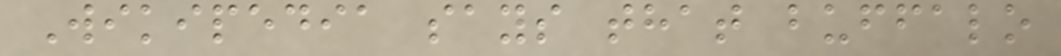Wikipedia says that buffalo
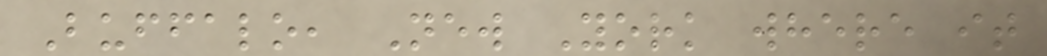Buffalo, New York where it
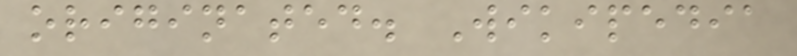originated. Wikipedia
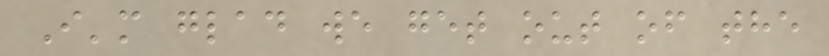I'm glad we get out of the
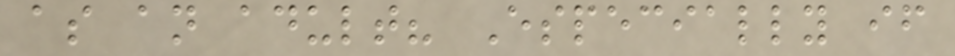as an adult? Especially if
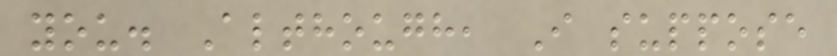you. Although, I suppose
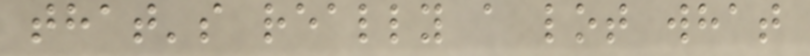that's really a lot what
